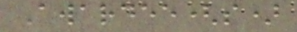Awardee(s)
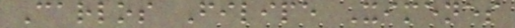Carlos Filipe Ximenes
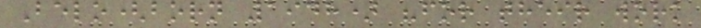Belo(born 1948) "for their work
